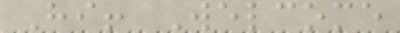Hi! Welcome
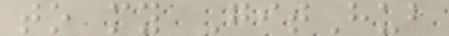to my GitHub
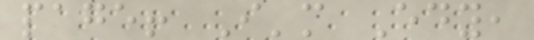page! I'm Edy,
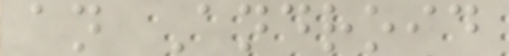an Android
